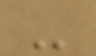-
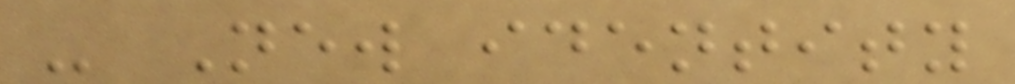- New identity
